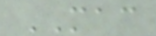MAC
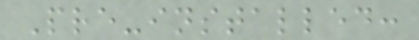Pre-installed:
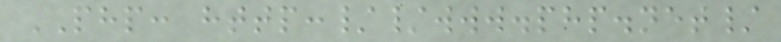PHP: http://www.php.net/
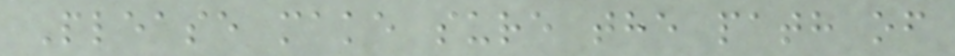Please make sure the path of
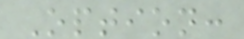Option:
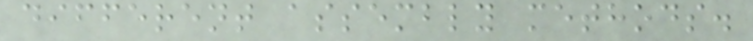different assembly methods.
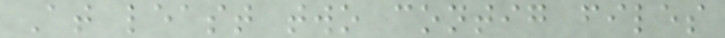At least two contig files
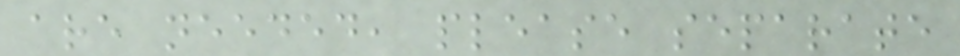are needed, please separate
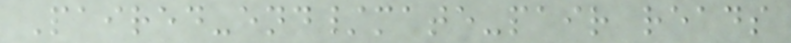Paired-end/mate-pair reads
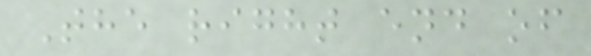The right end of
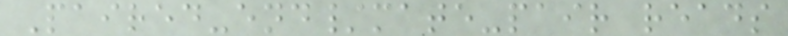Paired-end/mate-pair reads
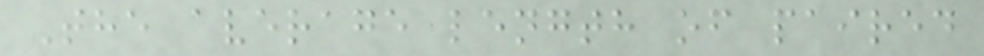The average length of paired
